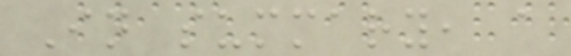In summary, a
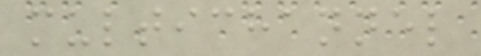multichannel
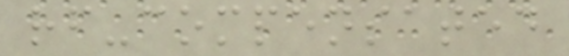rf-compensated
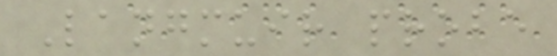Langmuir probe
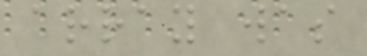array was
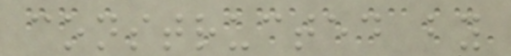constructed by
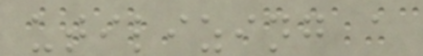utilizing a
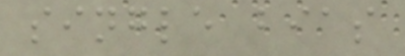single bias
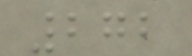272
